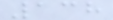138
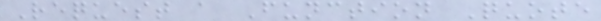Request a Function Quote
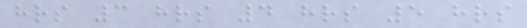hrs 3 hrs 4 hrs 5 hrs
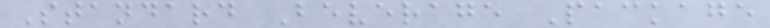Standard Beverage Package
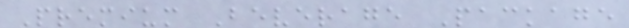Premium Beverage Package
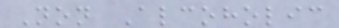Non Alcoholic
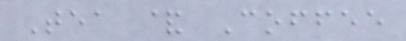Tea & Coffee
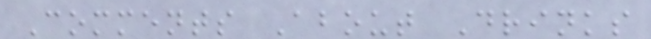Comments About Drinks
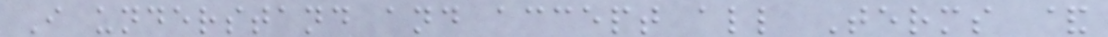I understand and accept all Terms &
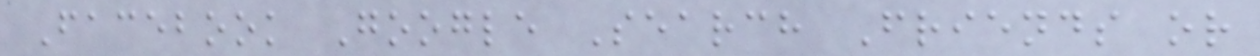Facebook Google Search Friends or
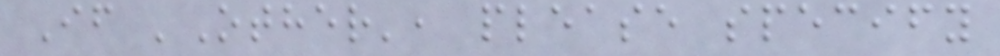If 'Other', please specify
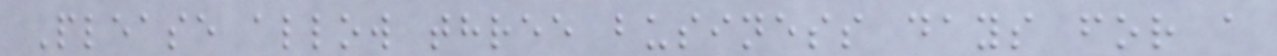Please allow three business days for a
